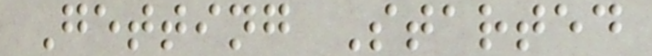Getting Started
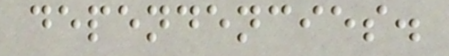dependencies.
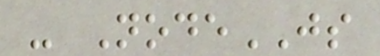- NodeJS
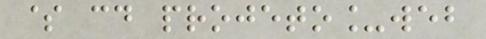$ cd projeto_web
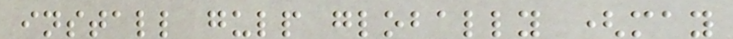install gulp globally (may
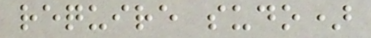require sudo)
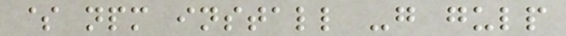$ npm install -g gulp
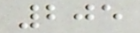205
